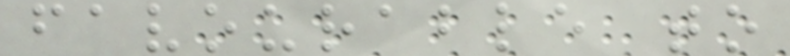favourable to
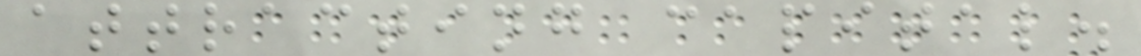attracting capital.
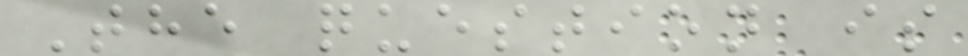The question is
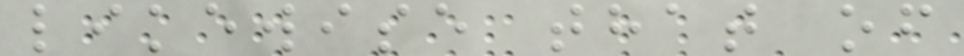likewise that of
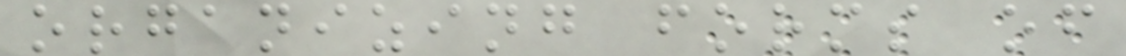organizing forms of
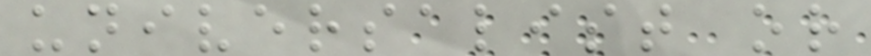universalist or
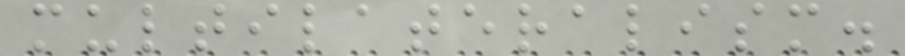multilateralism.
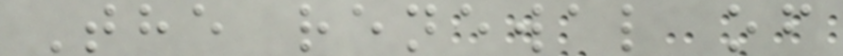The renewal of
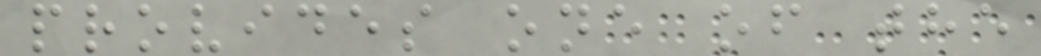provides one of the
